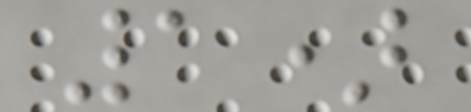1)
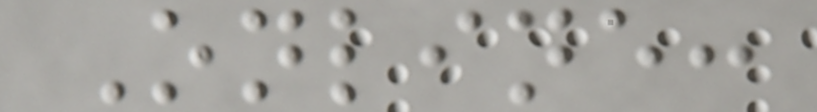Online:
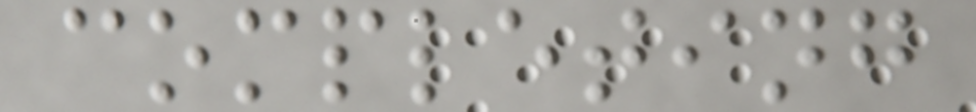completing
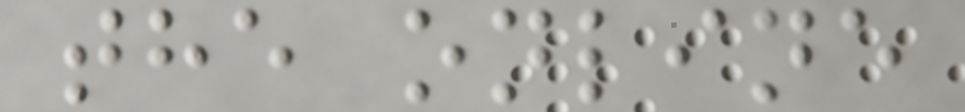the online
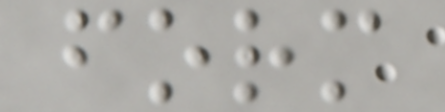form
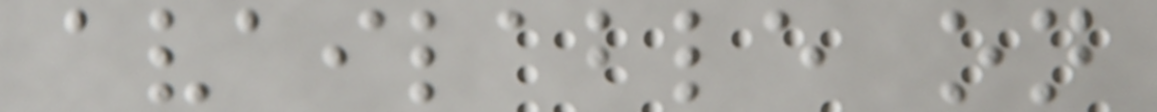available on
